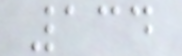134
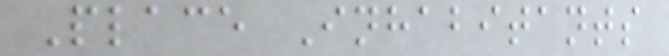Place Inhabitants
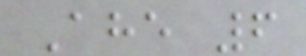Ahe 6
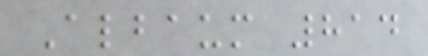Albaum 814
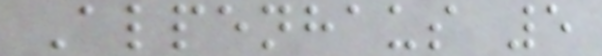Alpenhaus 5
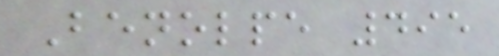Benolpe 495
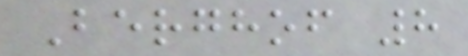Berghof 8
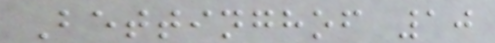Bettinghof 10
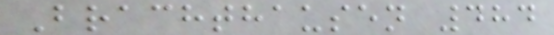Brachthausen 484
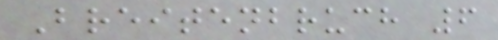Breitenbruch 6
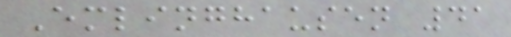Emlinghausen 41
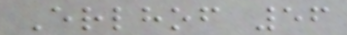Erlhof 56
